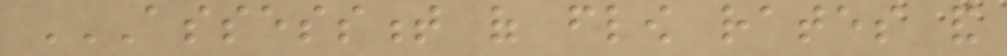ASSESSMENT OF FLOW RATES AND
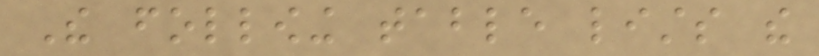The following table lists the
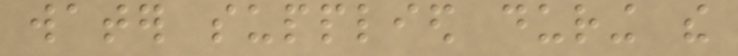water supplied during the
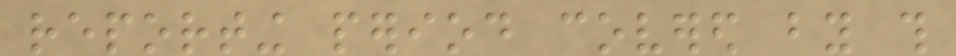reporting period covered by this
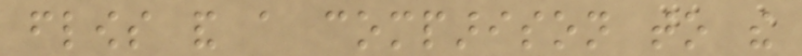flows and a comparison to the
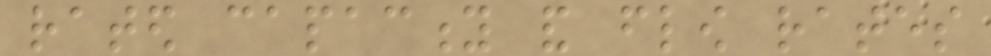rated capacity and flow rates
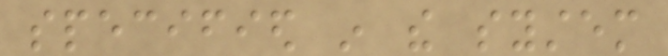specified in the system
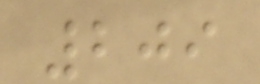209
